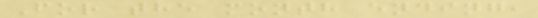For the month ending,
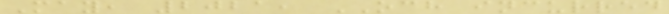May, 2021, OCH incurred
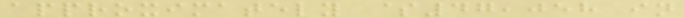approximately $47,058 in
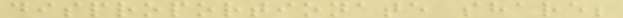disproportionate share;
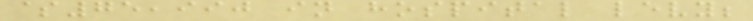$75,990 in hospital levy;
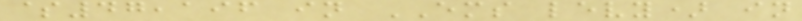$47,196 in EMS levy) in
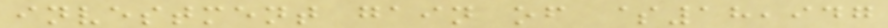investment gain of $18,947
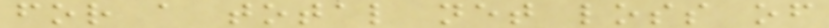for a total net loss of
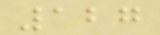127
